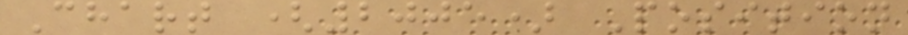Chart (2005) Position
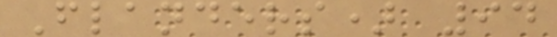Flanders) 94
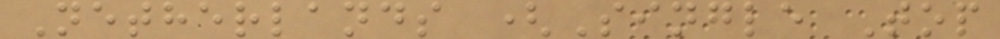Netherlands (Single Top
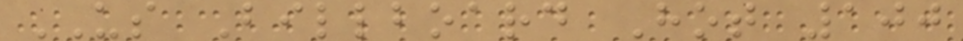US Billboard Hot 100
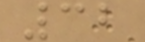32
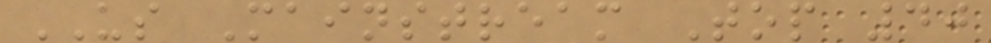US Mainstream Top 40
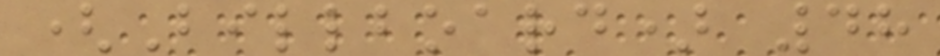(Billboard) 48
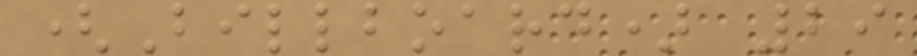(Billboard) 29
